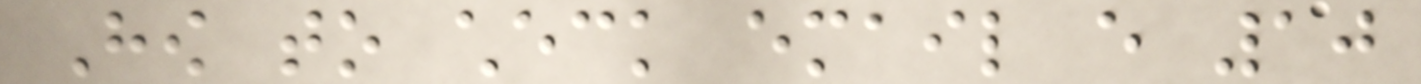How to check email every 10
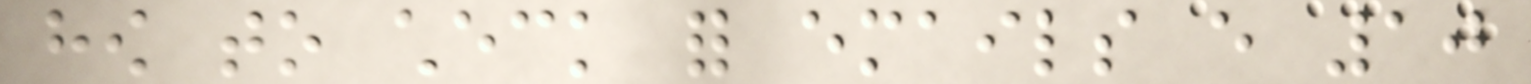how to check for emails every 10
